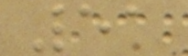51
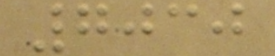7030
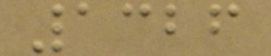1326
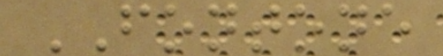FONTONE
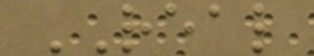REAL
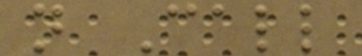n Call
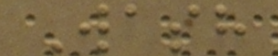Wash
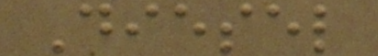Diesel
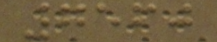7560
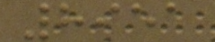8951
